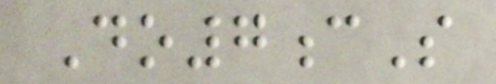Do7cS
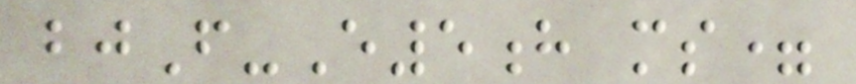bjF-E5h ms=
